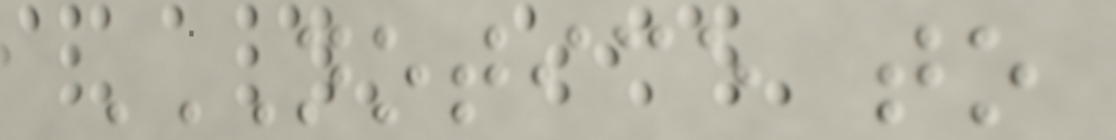NOTICE TO
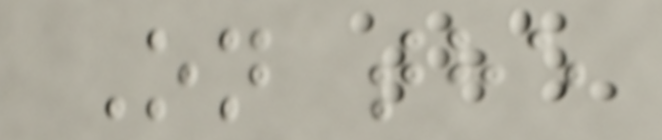On the
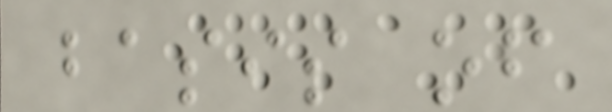basis of
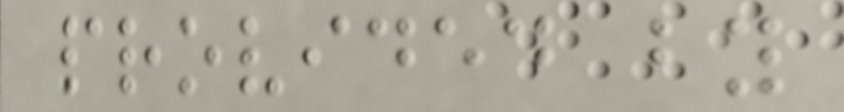provided by
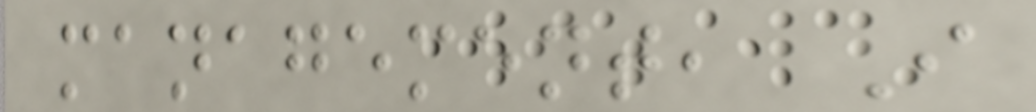management, I
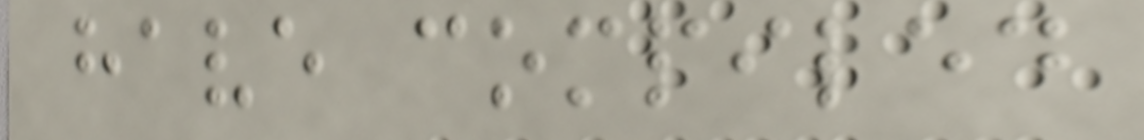have compiled
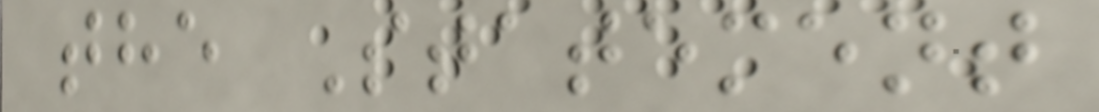the Statement
